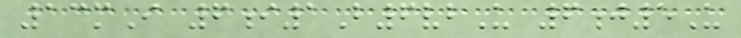13mI 6i1B6vbU 6j5U
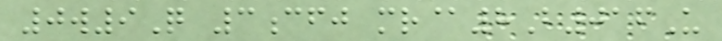0w9Q 3cfj mr@8B016U
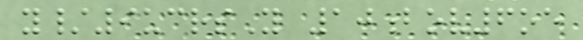y/9ucrsY 10bov6oe
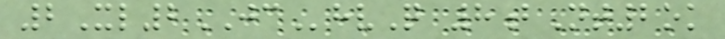2Xl2JChvQ 8bNt2ok
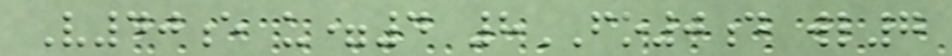V40e u=4 8FO0d wl7
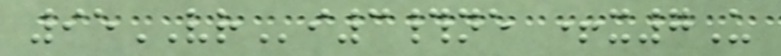95VRi3#ne +x7U
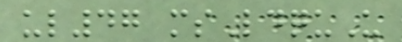ul47 msLdquU
